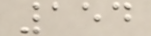154
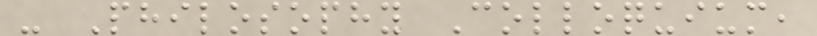- Philosophy Colloquium,
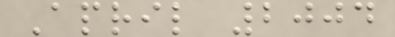April 2004
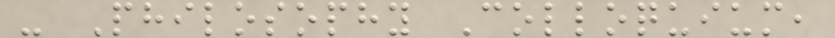- Philosophy Colloquium,
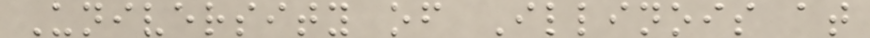University of Illinois at
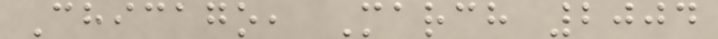Chicago, March 2004
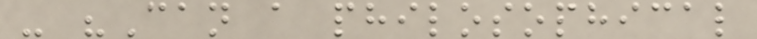- "Can a philosophical
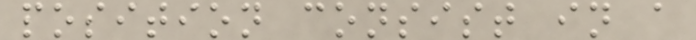position consist in a
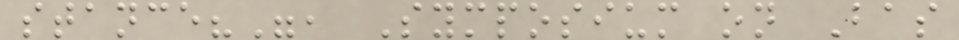stance?", Symposium on Bas
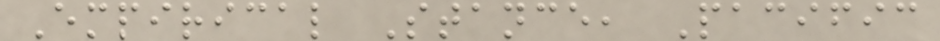Empirical Stance, Pacific
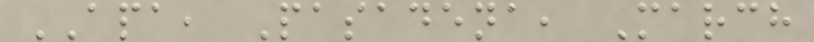APA, Pasadena, March
